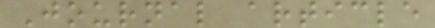Journal article
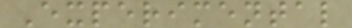Experimental
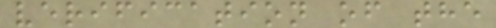verification of the
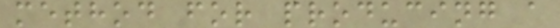method for producing a
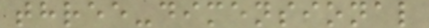three-dimensional
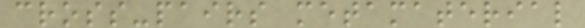cross-pairs metamaterial
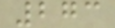273
